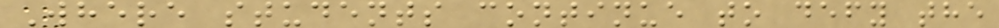Where students continue to defy the
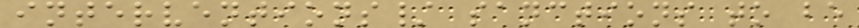interventions/ sanctions to be
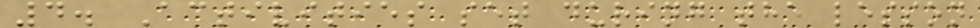4. Activities set during the lesson
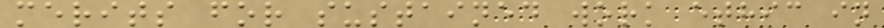merits for sustained work ethic in
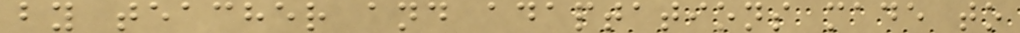by teacher and adaptations made to
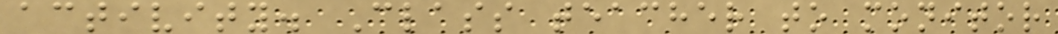activity. Class teacher to monitor
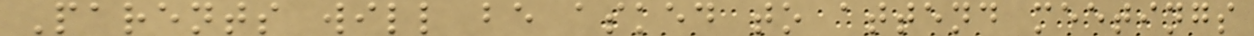Parents will be asked to attend meetings
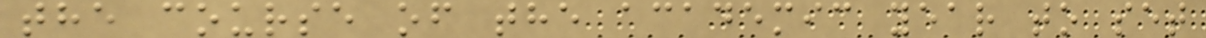the course of the academic year to set
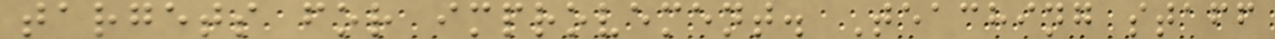targets for improvement. Teaching staff
